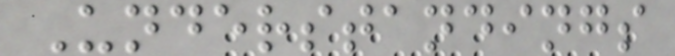Understandings
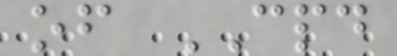of CPD
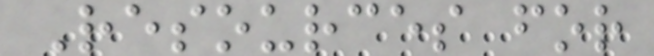Resources for
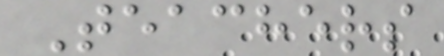Teachers
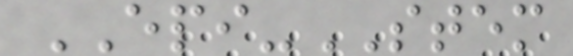EPI-STEM
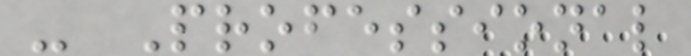- Professional
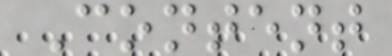Content
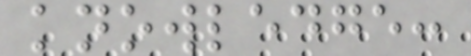knowledge:
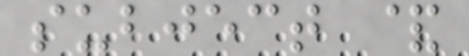subject &
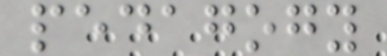pedagogy
